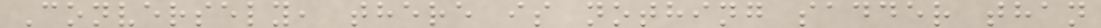Conversely, there is nothing sadder than
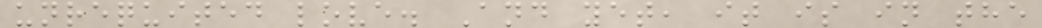unrequited love. And yet, it is in the
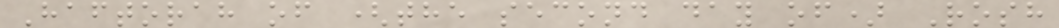Haftorah of (the second day of) Rosh
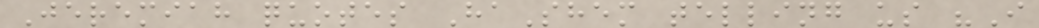Jeremiah quotes HaShem telling us "I
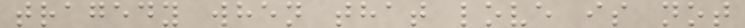tragedy when that love is not
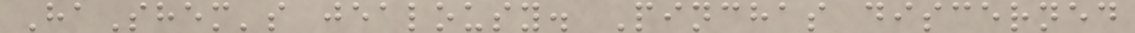HaShem's jealousy. Pinchas discerned
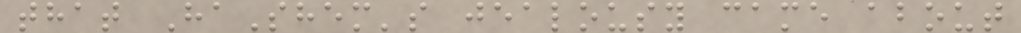that HaShem's jealousy came about
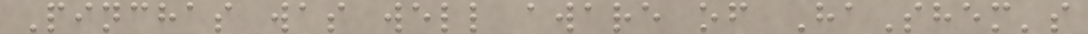Pinchas was well aware of HaShem's
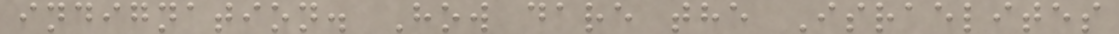indignation. How dare the Israelites
